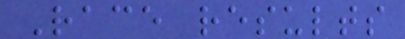Race results
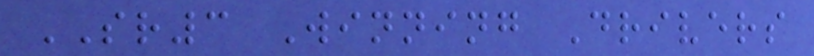SR3 Winning Drivers
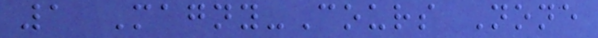1 Magny-Cours None
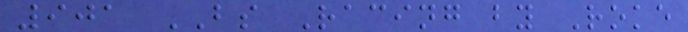901 BS Racing by Roke
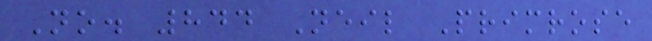No. 844 Neil Primrose
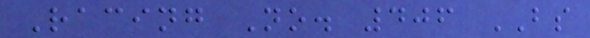Racing No. 406 BS
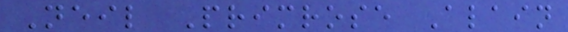Neil Primrose Alain
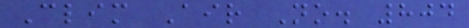Clim Air No. 804
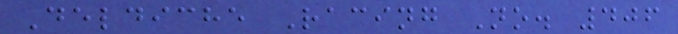Deldiche Racing No. 406
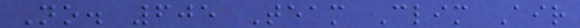No. 605 Team Clim Air
